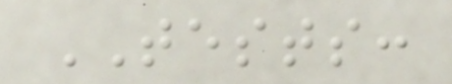TESTS:
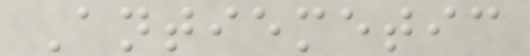Antiemetic
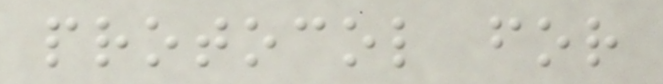protocol for
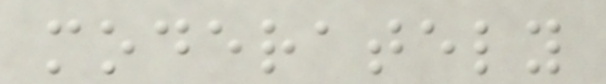moderately
